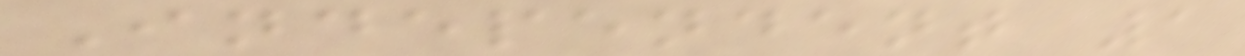Independent 1
